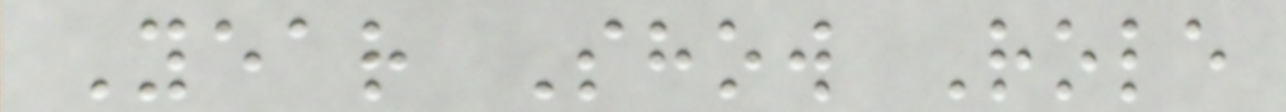Year Show Role
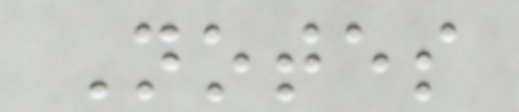Notes
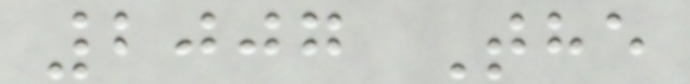2007 The
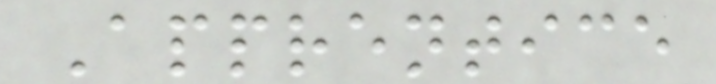Apprentice
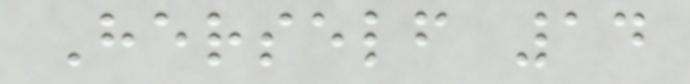Herself 14
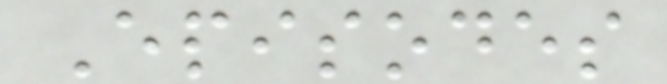Episodes
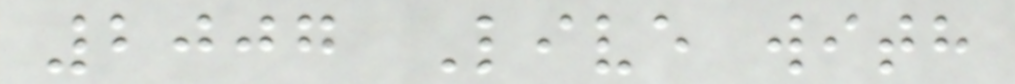2007 Live with
